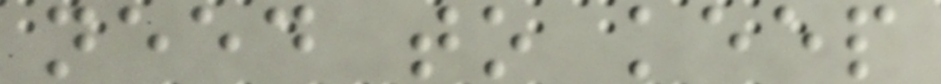need to keep
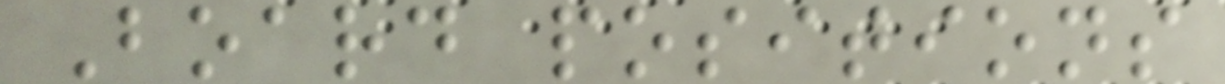Board positions
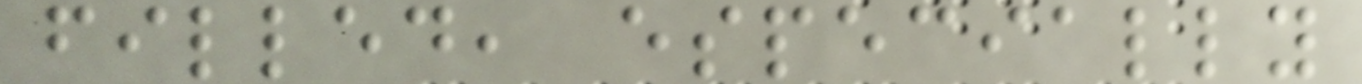filled, especially
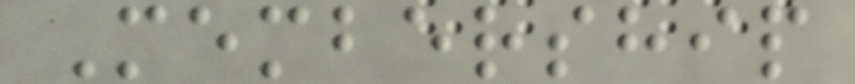Membership
